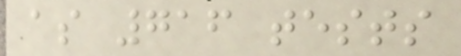as 716 tests
